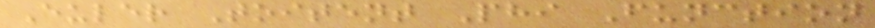Euler Toitent Phi Function
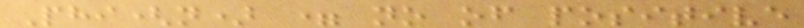Phi(n) = no of positive
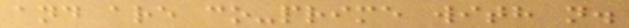and are co-prime with n.
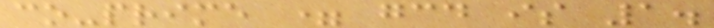co-prime = gcd is 1.
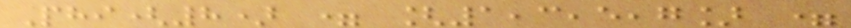Phi(8) = [1,3,5,7] =
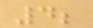4;
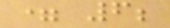= 6;
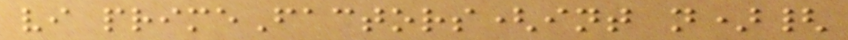vi primeFactors(int n){
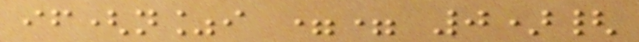if(n%i == 0){
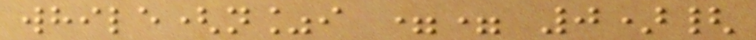while(n%i == 0){
